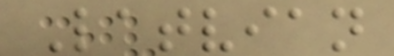Latvian
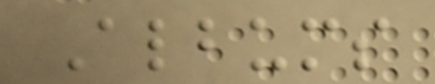Albums
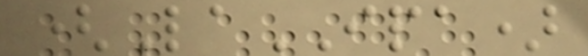(LaIPA)
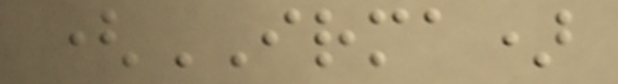(IRMA)
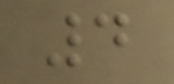4
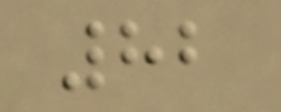82
